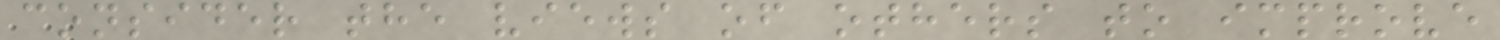consider the views of others to improve
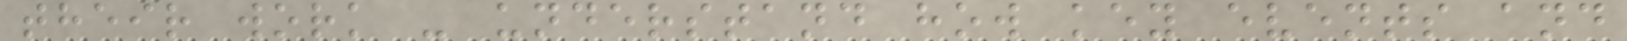their work - understand how key events and
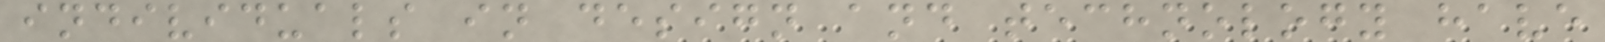individuals in design and technology have
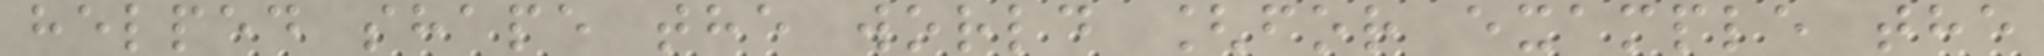helped shape the world [for example the
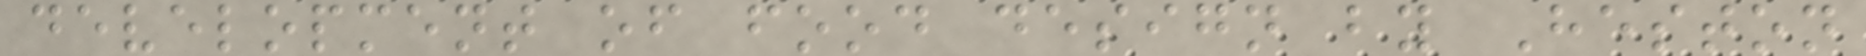development of food design by Heston
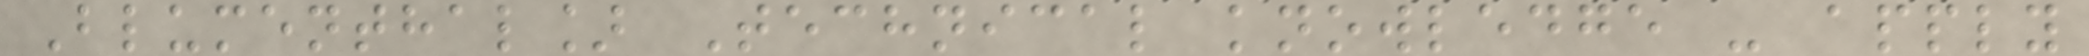Blumenthal] Technical knowledge - apply
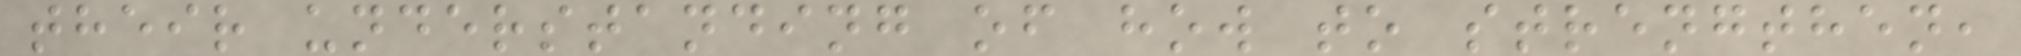their understanding of how to strengthen,
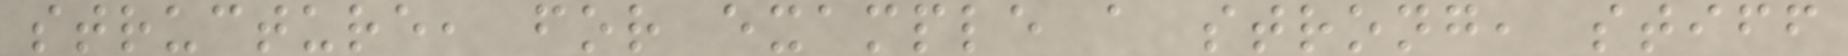structure, for example a strong, stiff
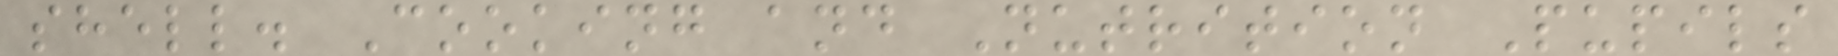shell. Cooking and Nutrition Pupils
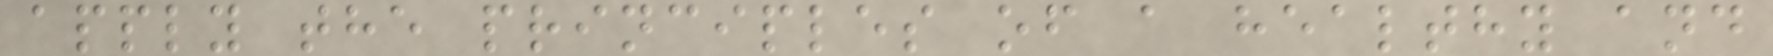apply the principles of a healthy and
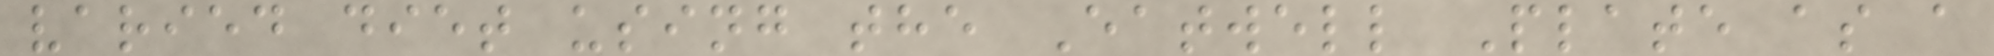varied diet using the Eatwell Plate as a
